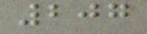207
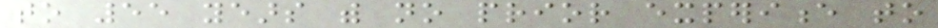to 55 years with no prior experience to
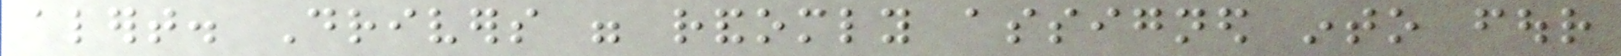alert. Drivers were randomly assigned into four
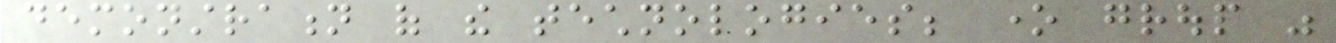demonstration of the technologies; one group was
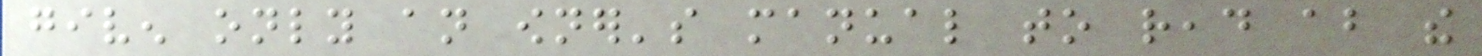given only an owner's manual to read about the
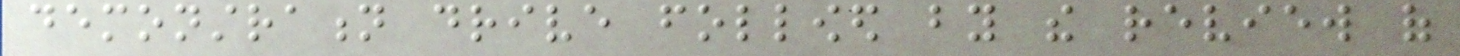demonstration drive followed by the review of
